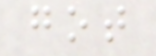got
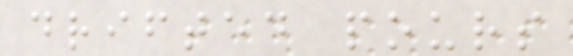drifted pours
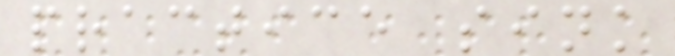practice sink
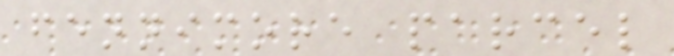fennimore parcel
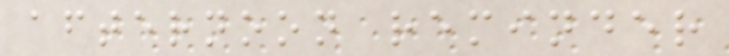afternoon reminder
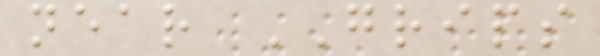near GRIPS
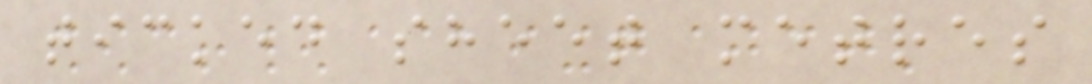ticked sheet metres
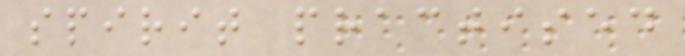spirit practised
